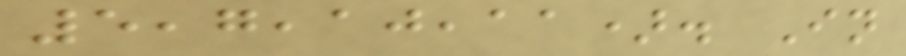5,7,10,11). In
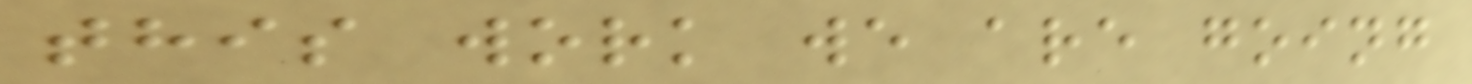this work we are going
